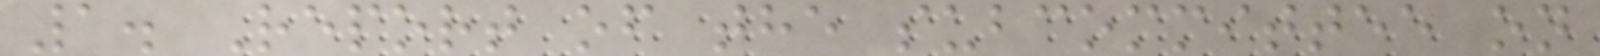1. Report of the subcommittee on
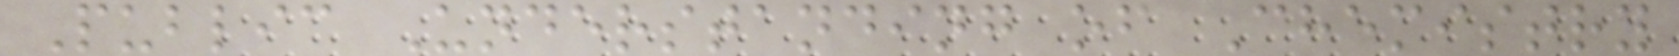Public Understanding of Chemistry
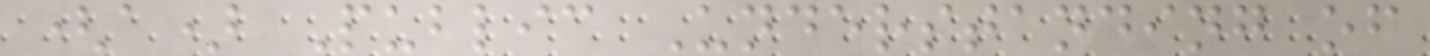(a) Public Understanding of
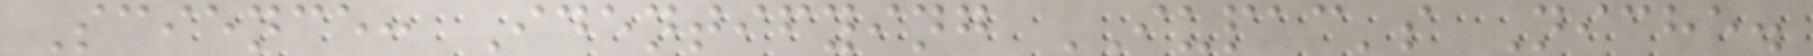Science: Identifying IUPAC's Niche.
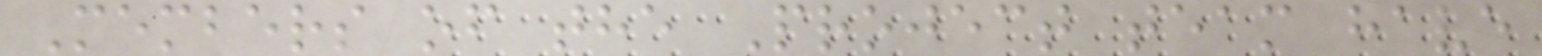Members of the Project team have
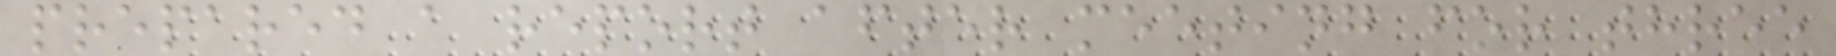prepared a report after meeting for three
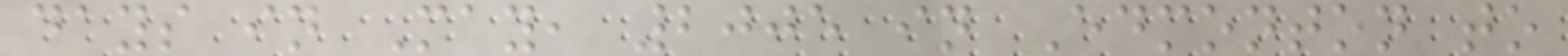days in May, 2005 in Edmonton to
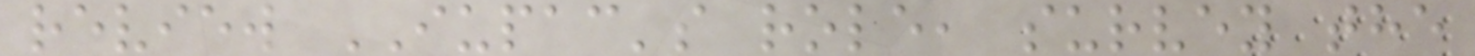review IUPAC's role, survey the
